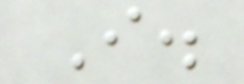I.
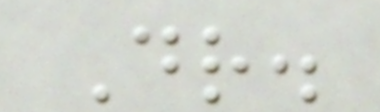Dr.
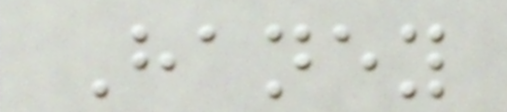Haney
